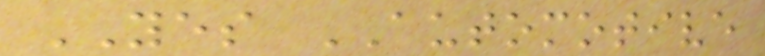YES AUTOMOTIVE
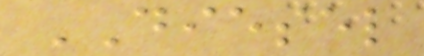DIESEL
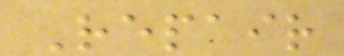Repair
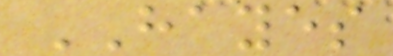HAYES
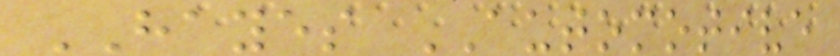HAYES AUTOMOTIVE
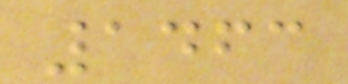1463
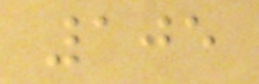105
